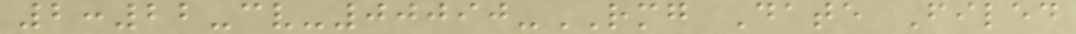2:22-cv-00090-RMG Date Filed
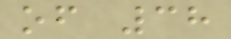of 38
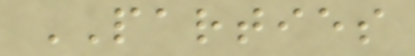PARTIES
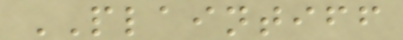PLAINTIFF
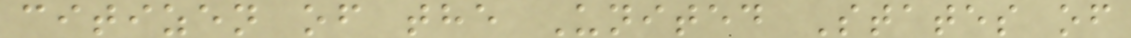citizen of the United States of
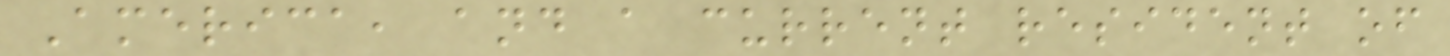America, and a current resident of
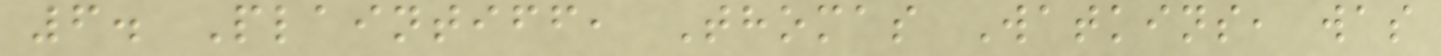6. Plaintiff, Thomas Watkins, was
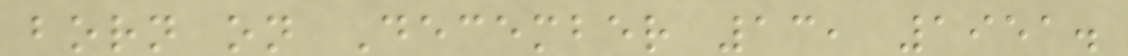born on December 13, 1951.
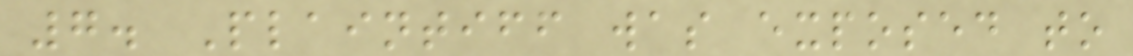7. Plaintiff was exposed to
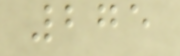275
